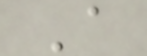A
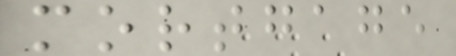mortgage
